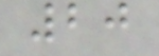20
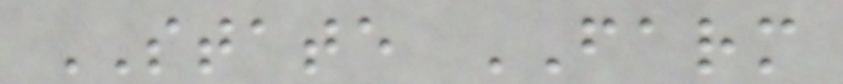STATE FARM
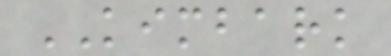KIMBARK
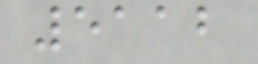5112
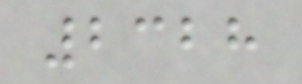2328
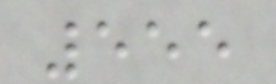555
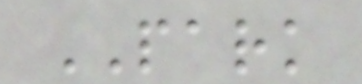PARK
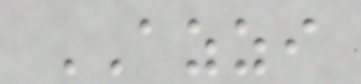AZZI
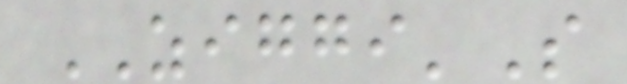ZIGGI'S
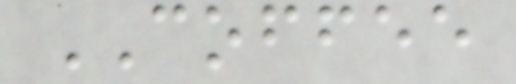COFFEE
